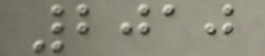2010
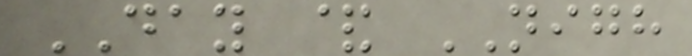DAY & NIGH
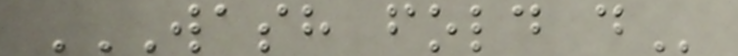WASH FOLD D
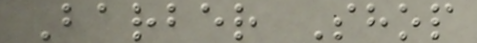Barber Shop
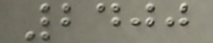2400
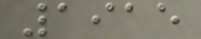1915
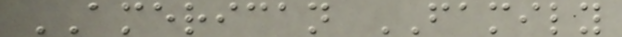AMERICAN FAMILY
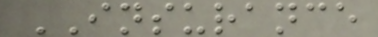INSURANCE
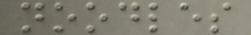noodles
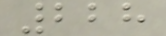228
